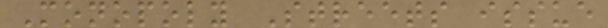Monopoly Streets issue
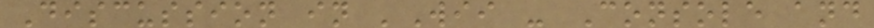Discussion in 'Wii - Console and
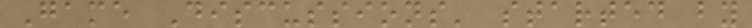Game Discussions' started by
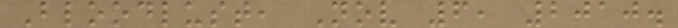Bloodlust, Nov 6, 2010.
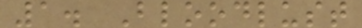1. Bloodlust
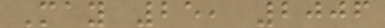May 25, 2006
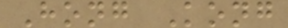Hong Kong
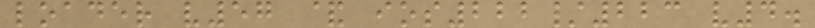loader v57 & ios222/223 v4.
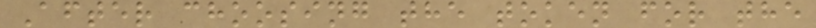After choosing the token for the
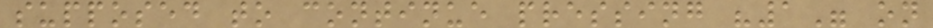supposed to continue pressing "1" on
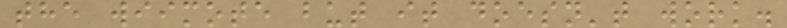the wiimote but it doesn't work.
